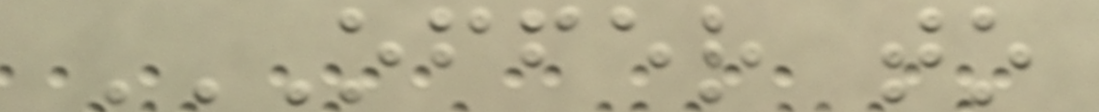OFFER TO
